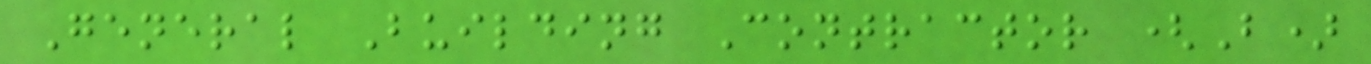General Building Contractor (B)
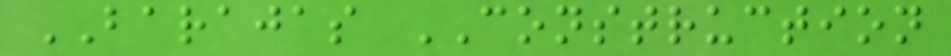BARAJAS CONSTRUCTION
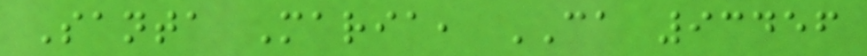Santa Maria, CA 93456
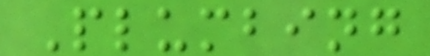Plumbing
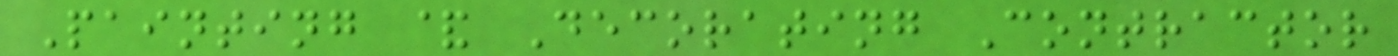Painting & Decorating Contractor
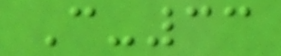C-33
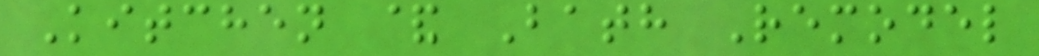Kitchen & Bath Remodel
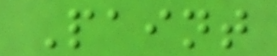Paint
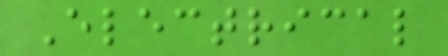Electrical
